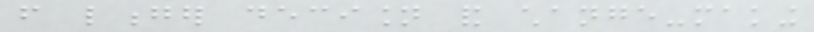from longer decision and change-making
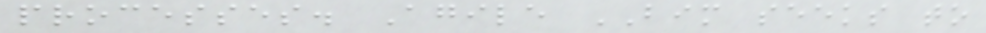processes. Agile BIM seeks to
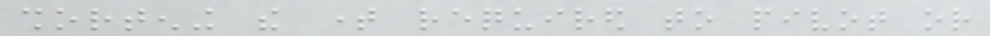shortening the time required to pivot or
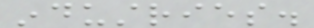industries.
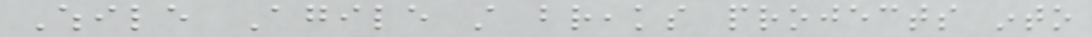While Agile still breaks projects into
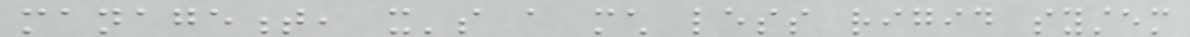management, it's a much less rigid system
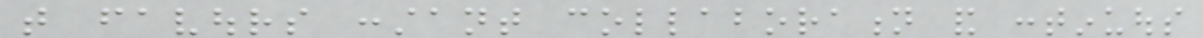that favours constant collaboration and continuous
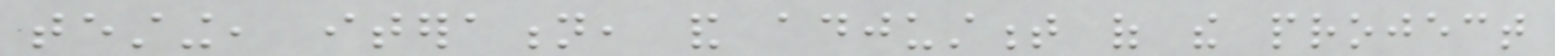testing, iteration, and adjustment of the project
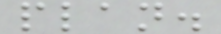plan.
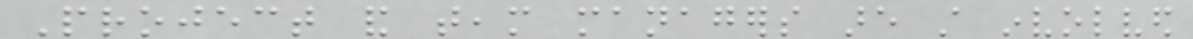Project and team managers are still involved
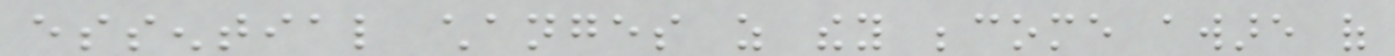essential changes as they become aware of
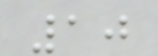10
